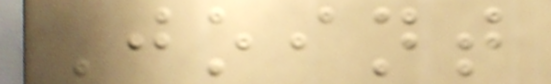Joint
